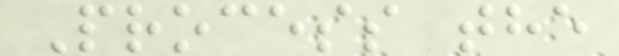Process the
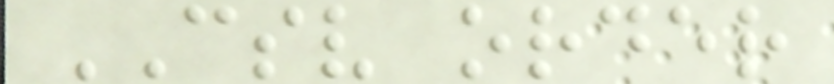CSV order
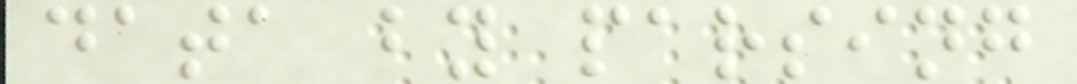data by parsing
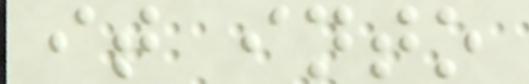it into
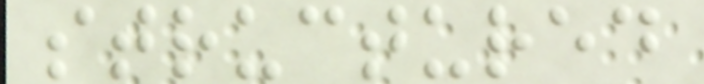structured
